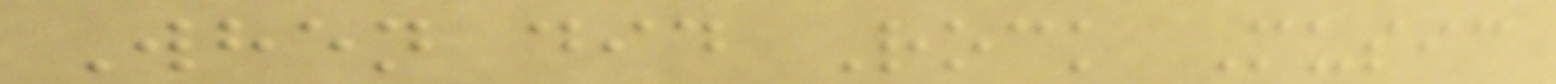When did Rock Music
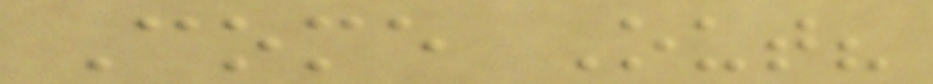Come Out?
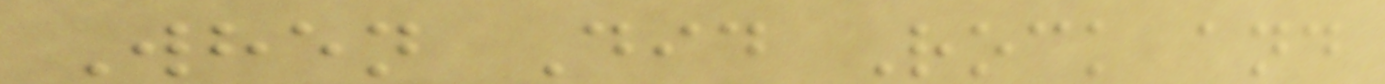When Did Rock and
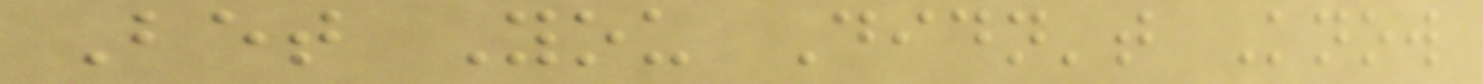Bet You Didn't Know
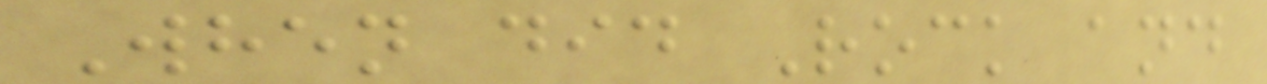When did Rock and
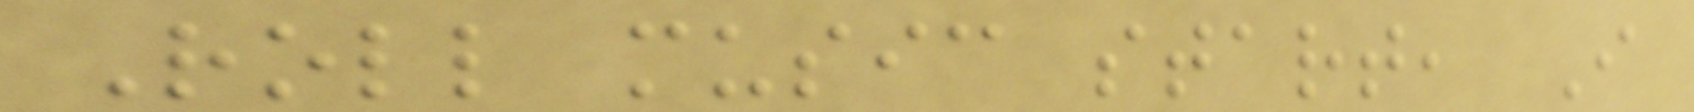Roll music start, I
